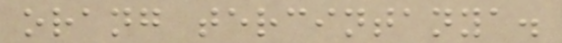orang tercintanya.
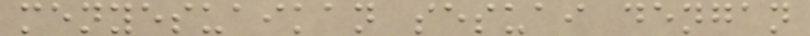menyesuaikan sesuai dengan
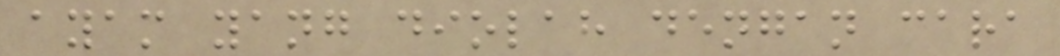ayam yang diolah dengan cara
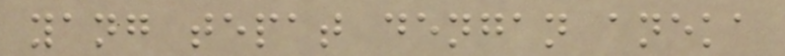yang tepat dengan aneka
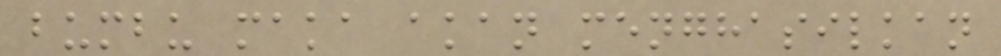bumbu maka akan menghasilkan
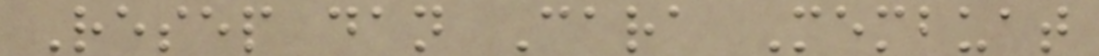Resep dan Cara Membuat
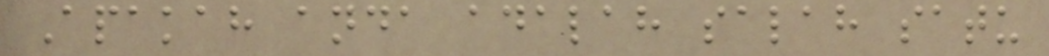Apakah anda adalah salah satu
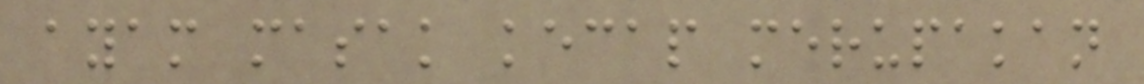ayam masak kecap merupakan
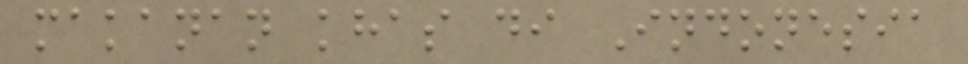makanan khas di Indonesia
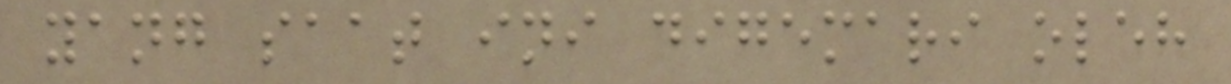yang saat ini digemari oleh
